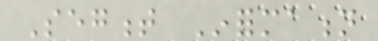Segment Information
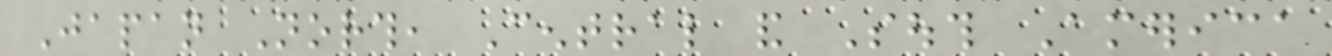Japan North, Central and South America
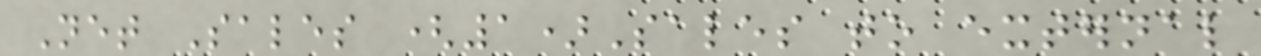Net Sales (1)Sales to external
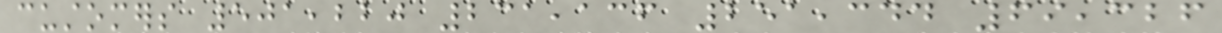customers 501,220 231,136 251,344 69,326
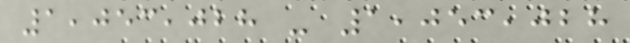1,053,028 - 1,053,028
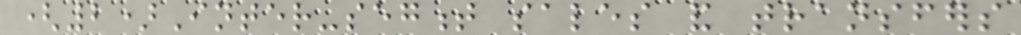(2)Inter-segment sales and transfers
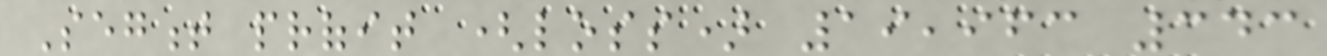Segment profit (loss) 19,963 343
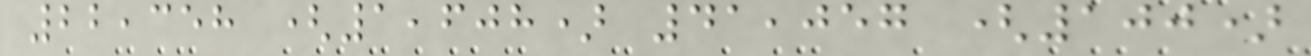22,358 (1,608) 41,057 (100)
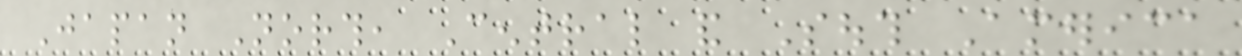Japan North, Central and South America
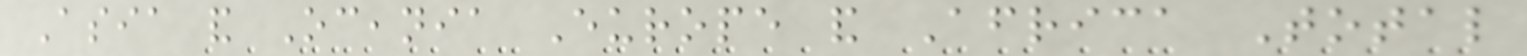Asia and Oceania Europe and Africa Total
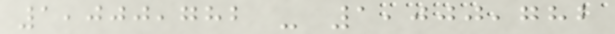1,000,782 - 1,000,782
